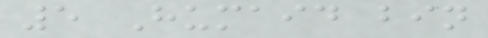5 Humaid bin
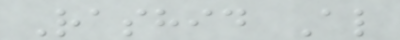Rashid Al
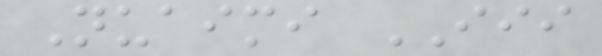Nuaimi III
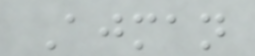Ajman
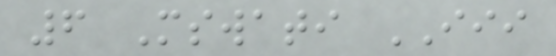6 Mswati III
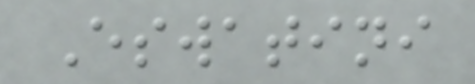Eswatini
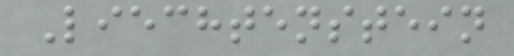Liechtenstein
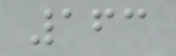163
